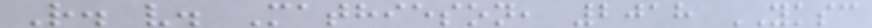R. v. Mathieson, 2018 YKSC
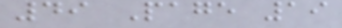49 Page 19
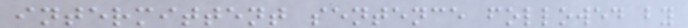intermittent sentence followed by
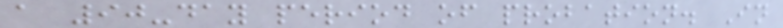a 90-day period of probation. In
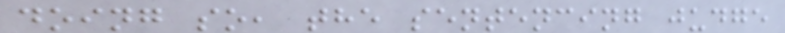doing so, the sentencing judge
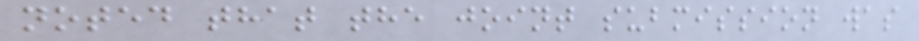noted that the joint submission was
